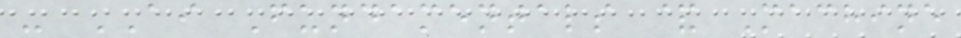- AI Fundamentals & Machine
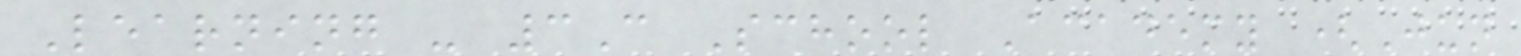Learning - 3C School Academy (Jun
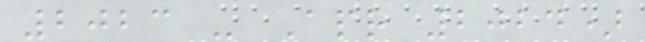2023 - Apr 2024)
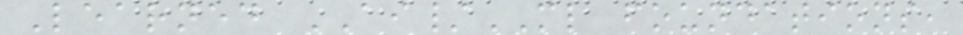Learned AI/ML foundations,
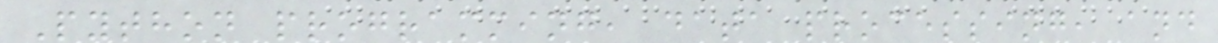Python programming, data processing, and
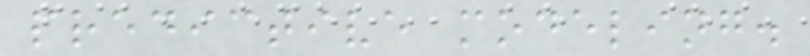predictive modeling.
